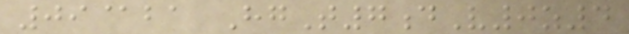09@ba HgT7dV0z4
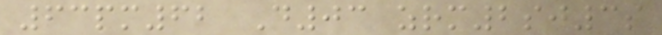63pm62 D03 zrm2sj3s
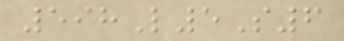598L5S6
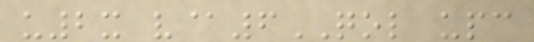u2x v@6QOL upc
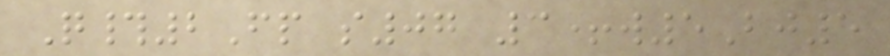Q#2Fp s07 3+w5Bj5
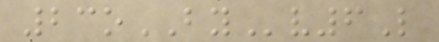23oBYv6L
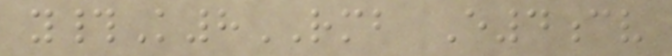y#K8RMB E4cv
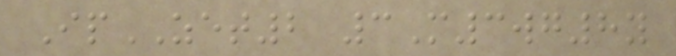IpZET2 3M3wg8y
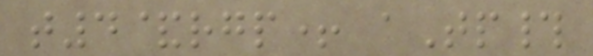t4&rgp+ aTp#
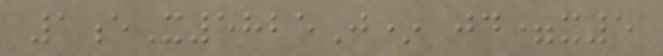1eX5825J* jd=x5
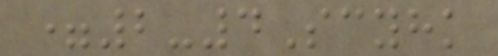=2-4Scyhk
